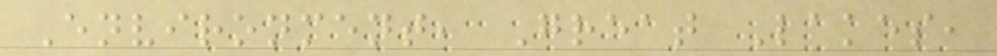Environment, Great Lakes,
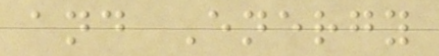and Energy
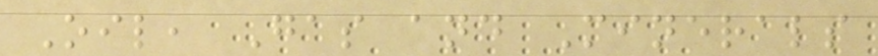Oil, Gas and Minerals
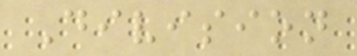Division
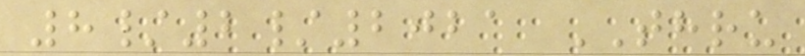8/2/2021 THRU
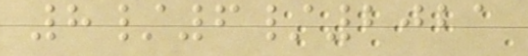8/6/2021
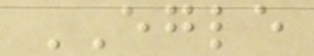EGLE
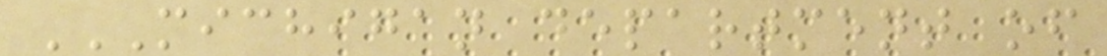MICHIGAN DEPARTMENT OF
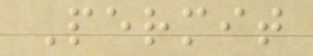Permit
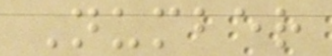Number
